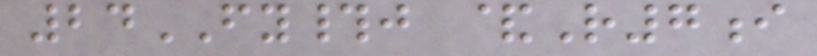24FY#j &R7i
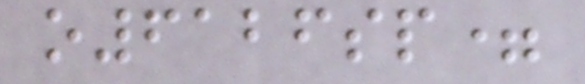o6126sp=
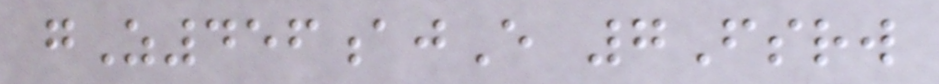gZ456ajE 7Fsrw
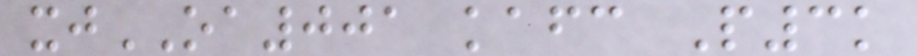xjOA001 kafc P3k
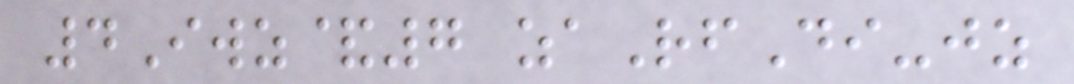4Iwz&7 zaRfDi-jz
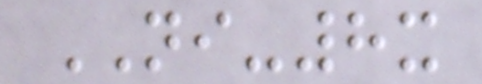NI-8x
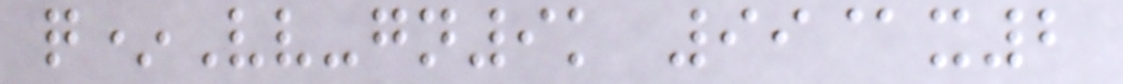q*Vv-gn9k 99@x2
